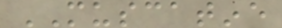MUSCATINE
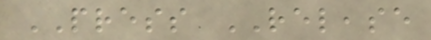PRESS RELEASE
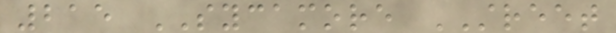215 SYCAMORE STREET
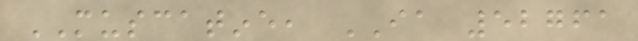MUSCATINE, IA 52761
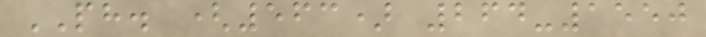PH. (563) 264-1550
